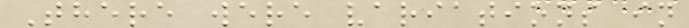There were variations in
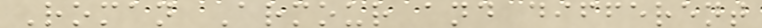Roman Armour and different
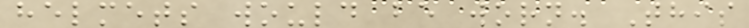helmets would be worn. This
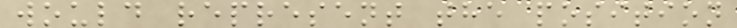would represent the position
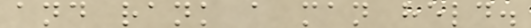and rank a man held.
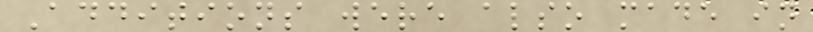Additions were also made in
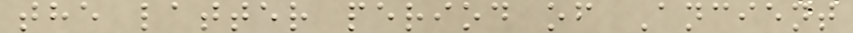the latter period of Ancient
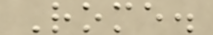Rome.
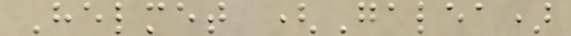Helmet (Galea)
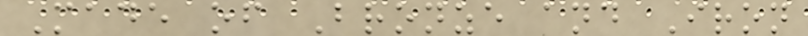Made of Bronze and Iron
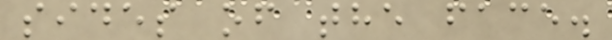sides of the face.
